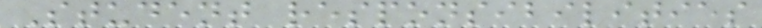Student responsibilities
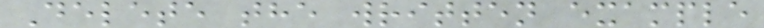Delete the written example
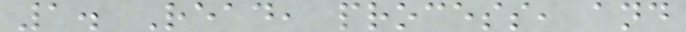1. Read, process, and
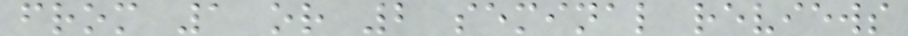from 1 or 2 seminal reviews
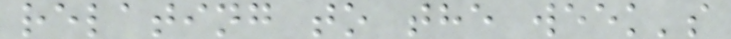relating to the week's
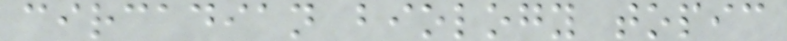circadian biology topic
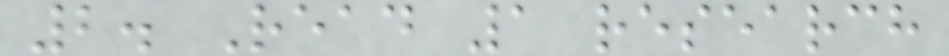2. Read 1 research
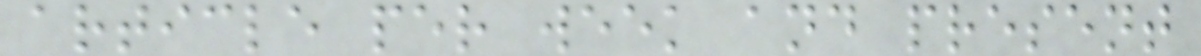article per week and present
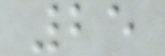25
